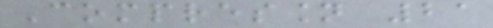Compression 21
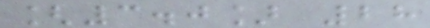[3.0] 28
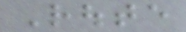Route
